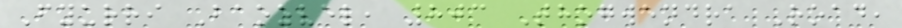Fyurri Baozvel, 803 Thogwendra Road,
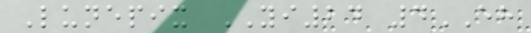Lunepix YI24 4EH
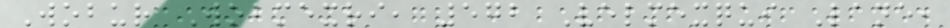Wobur Wobmexri, 572 Velmexqui Lane,
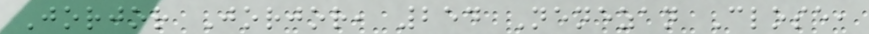Jorjor Jorjor, 254 Nenezan Close,
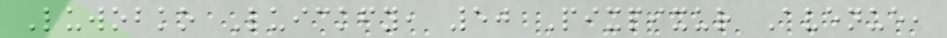Luwobko Luickfy, 50 Pixpixur Avenue,
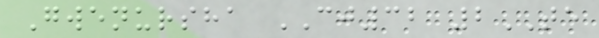Gwenursha CJ32 2TE
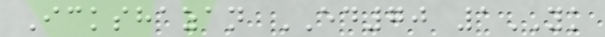Ickshazan ED70 1YK
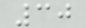30
